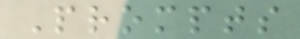Prompts
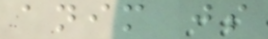anim js
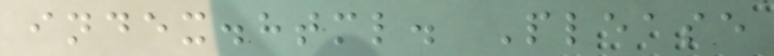index.html. Please
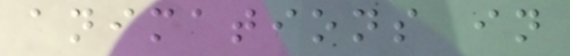animations in
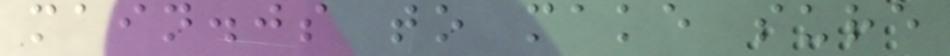main.js to make sure
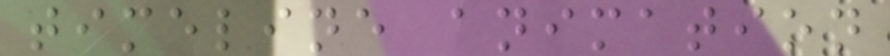timeline animation
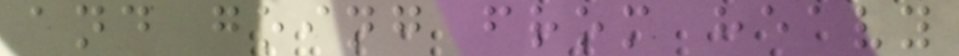and going from heavy
